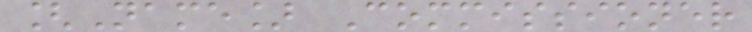[Name] Commissioner
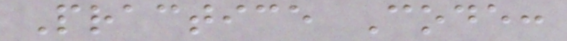Practice Code:
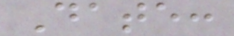Date:
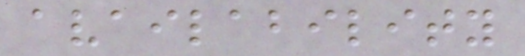availability
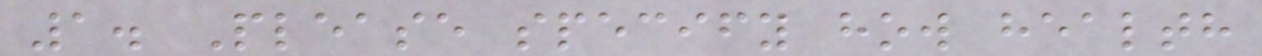1. Please specify how health
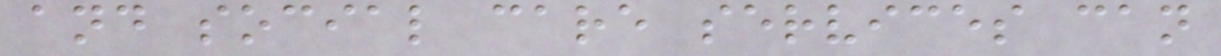and social care services can
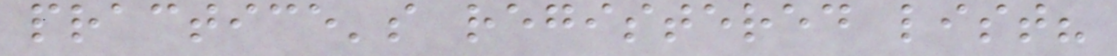practice's registered list?
